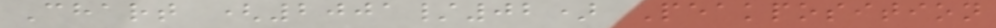Chart (2001/02) Peakposition
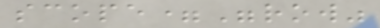scope="row"
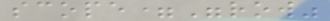scope="row"
